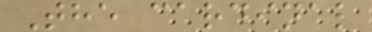The cardinal
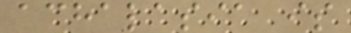achalasia is
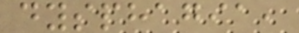dysphagia,
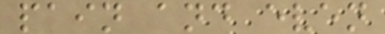pain and even
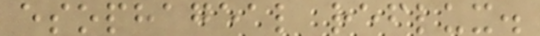esophageal reflux.
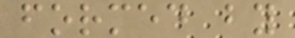formed by
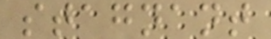stagnant
